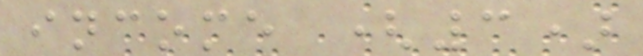income (3)
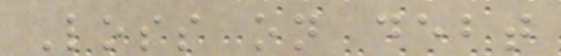Loss on debt
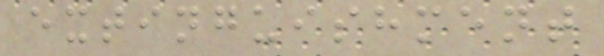extinguishment
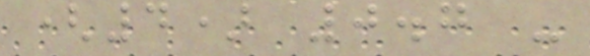(4) 0.7 -
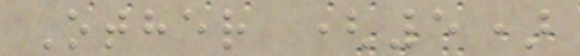Other (5)
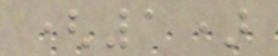(1)
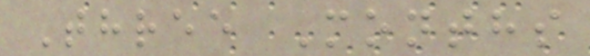Three Months
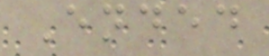Ended
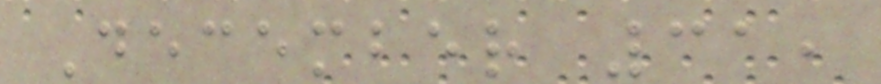December 31,
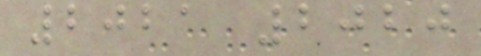2021 2020
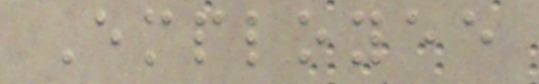Employee
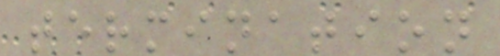termination
